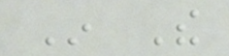In The
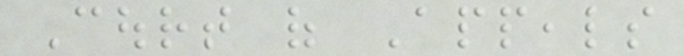Court of Appeals
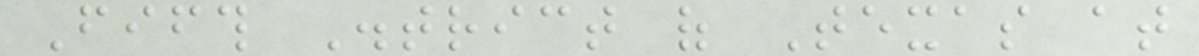Fifth District of Texas at
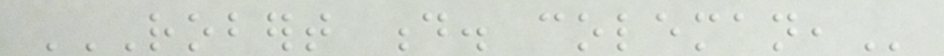ROBERT D. COLEMAN,
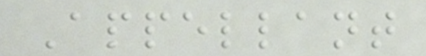Appellant
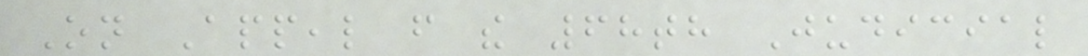On Appeal from the 68th Judicial
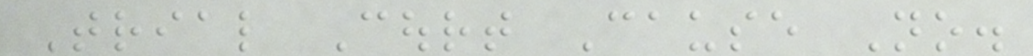Trial Court Cause No.
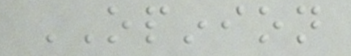OPINION
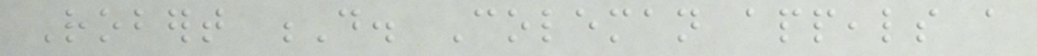Robert D. Coleman appeals a
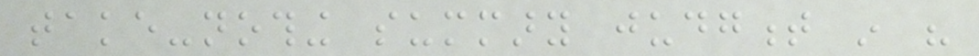take-nothing summary judgment in his
